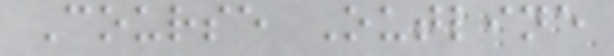Course Outline
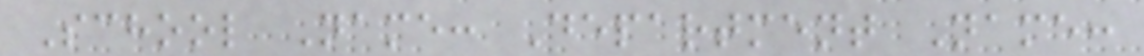School Name: Department Name:
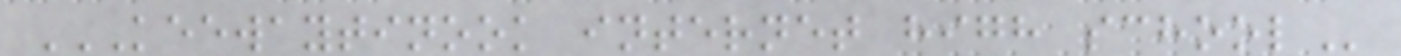KEEWAYTINOOK INTERNET HIGH SCHOOL
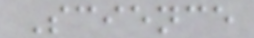Science
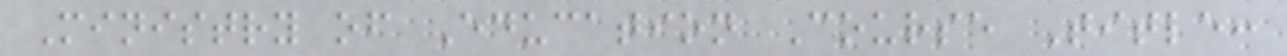Ministry of Education Course Title:
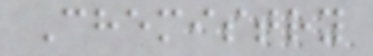Chemistry
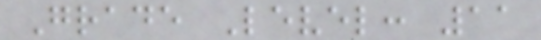Grade Level: 11
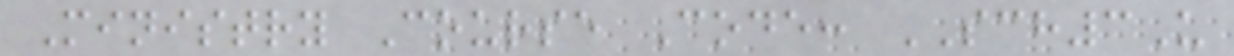Ministry Course Code: SCH3U
